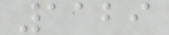1129
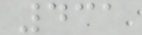431
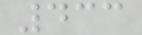433
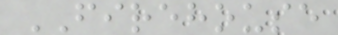FIREHOUSE
